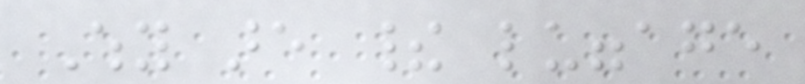Why are their luggage
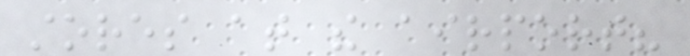stores at the airport?
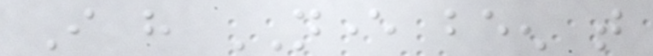I have NEVER been that
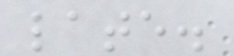late.
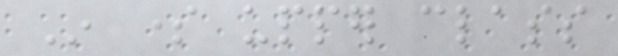In some upper class
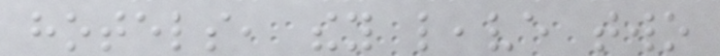hotels, they leave two
